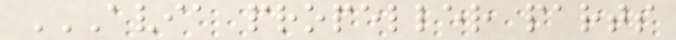AVIA PROPELLER PARTS
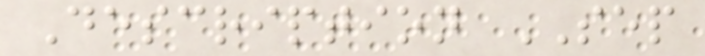Description SEP
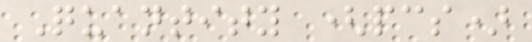Quantity (pcs)
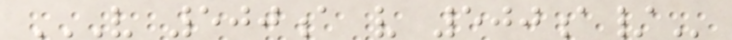V 500A V 500A/
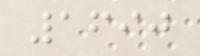1690
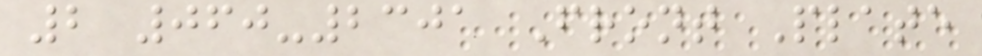2 060-2301 Front Plate
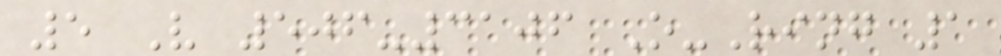5 V 506-3106 O-Ring 1
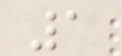1
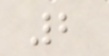2
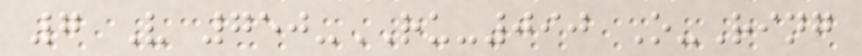7 V 750-RU-090 O-Ring
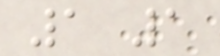1 1
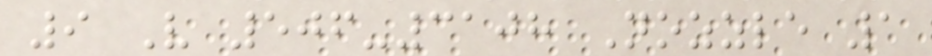9 V 506-3108 Nozzle 1
